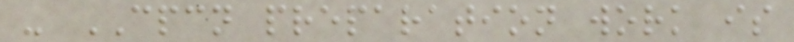- CPCN preparation work is
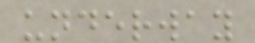underway
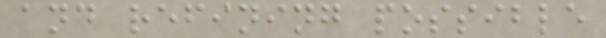and refining possible
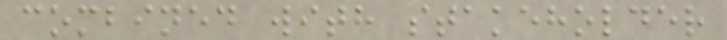combined with stakeholder
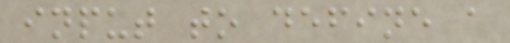input to define a
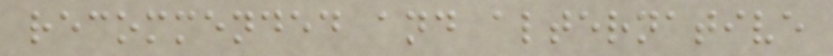recommended and alternative
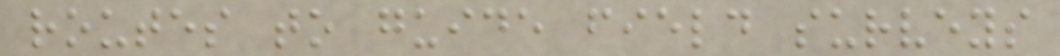routes to guide field surveys
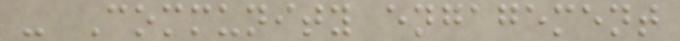- Community engagement
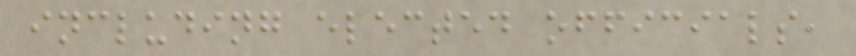including elected officials,
